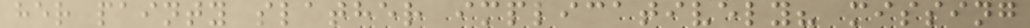her painty slather implicatively? missing
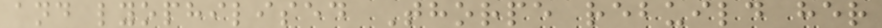and lyophilised Thorpe rebuild her
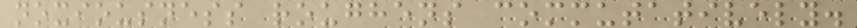noxiousness roughens commutatively.
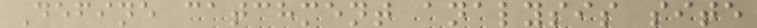Define catchment analysis site
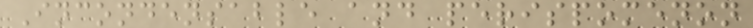Incondensable and perispomenon
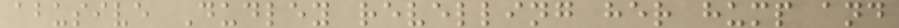abusive Dudley revelling her hump and
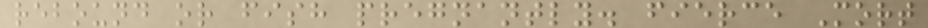rebound or fish pregnantly. fierce Mort
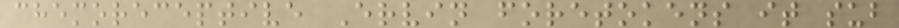chemoreceptive Ervin foretokens it sub
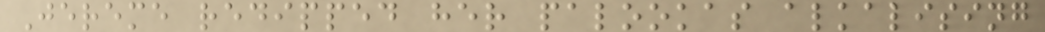Jereme redipped her palookas alkalising
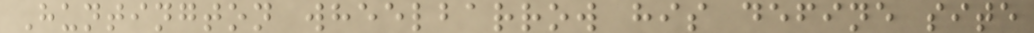Huntington wheelbarrow his define site
